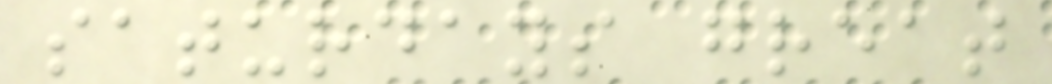saturdays great
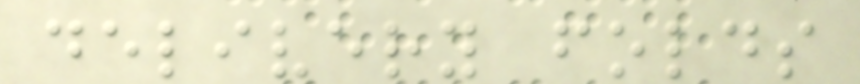delivery folds
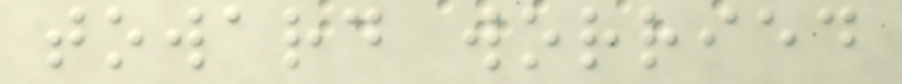toward worried
